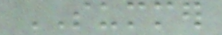SUMMER
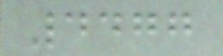4477
